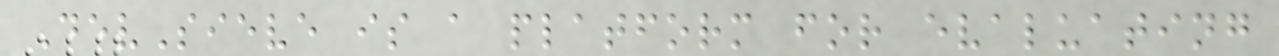DevSieve is a platform for evaluating
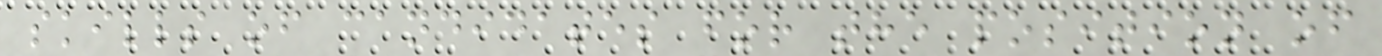skills of candidates for the position of
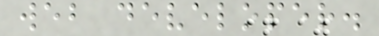web developer.
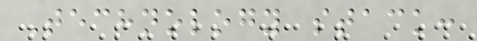Technology stack:
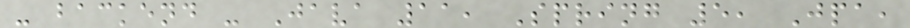- backend - Java 11, Spring 5, Jpa,
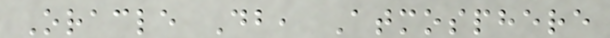Oracle Db, Atmosphere
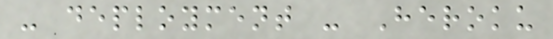- deployment - Heroku
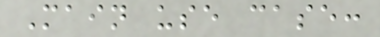Main use case:
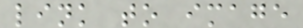link to image
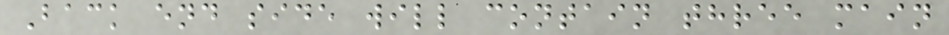Back end side will contain three main
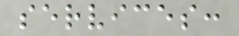services:
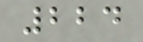224
